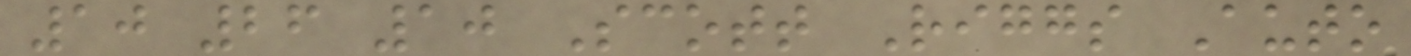10 26 10 Scott Riggs Auto
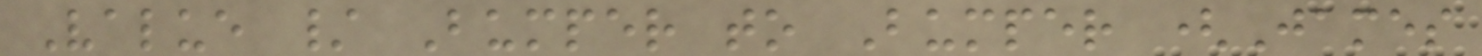Value / Bumper to Bumper (James
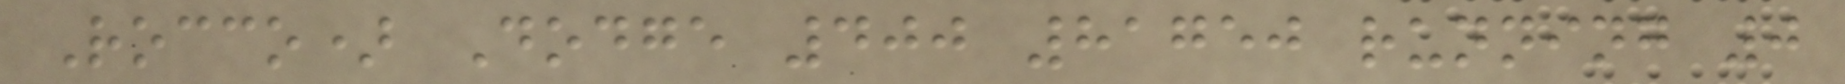Rocco) Dodge 400 81750 running 0
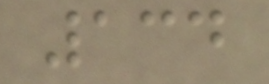134
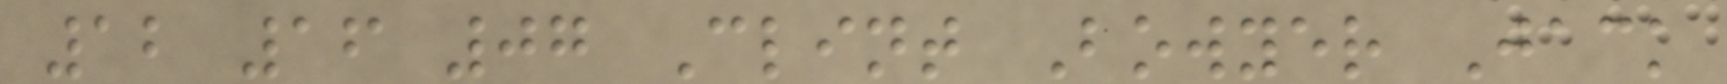12 16 07 Clint Bowyer Jack
